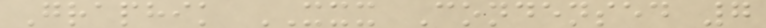Graphik XXX Condensed 7
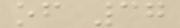of 37
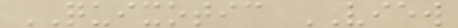QUIXOTIC VIEW
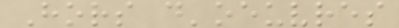Hors d'oeuvres
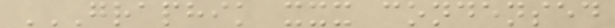GRAPHIK XXX CONDENSED
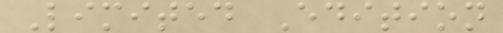Limited Edition
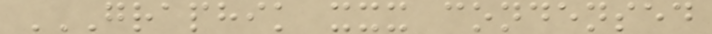GRAPHIK XXX CONDENSED
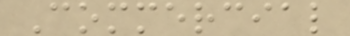Commercial
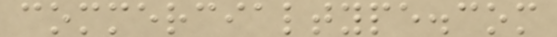commercialtype.com
